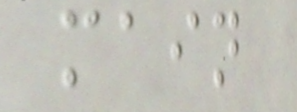main
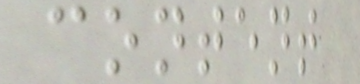content
